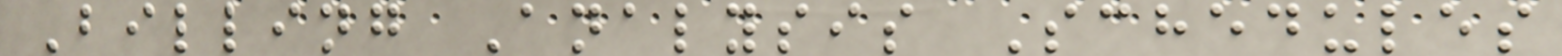Billing Analysis Schedules
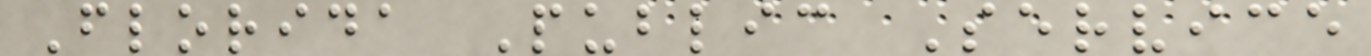Florida Public Service
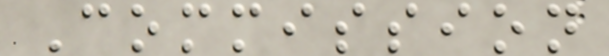Commission
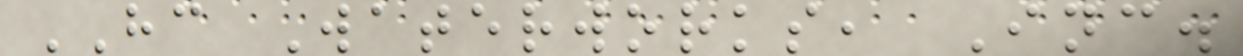HC Waterworks, Inc.
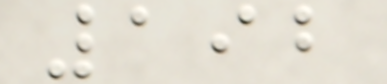192
